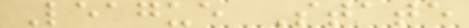League State
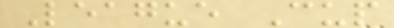League Cup
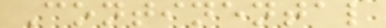Continental
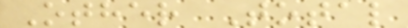Other Total
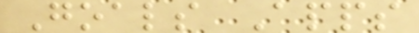Goals Apps
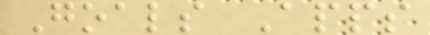Goals Apps
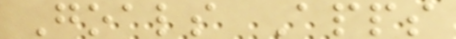Goals Apps
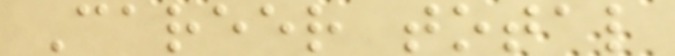Career total
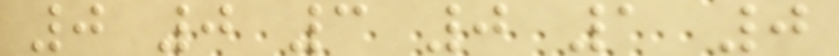0 0 3 0 1 0
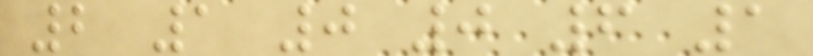2 1 0 0 6 1
